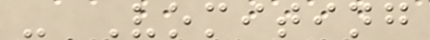- Vomiting
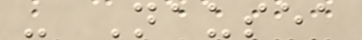- Nausea
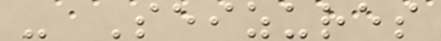- Seizures
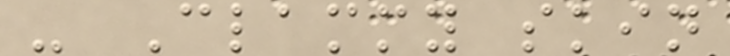- Clammy skin
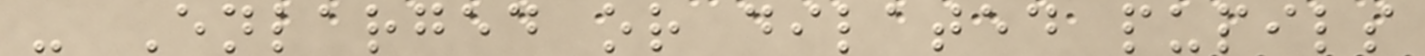- Enlarged or dilated pupils
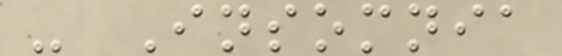- Insomnia
